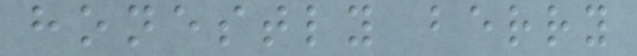honestly berry
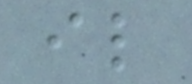il
